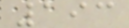193
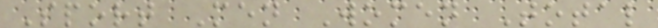Sport Men Women Total
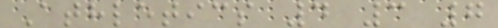Athletics 4 3 7
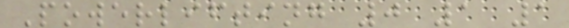Powerlifting 0 1 1
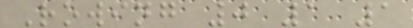Rowing 0 1 1
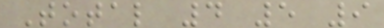Total 4 5 9
